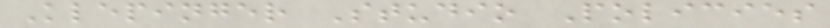Klepinger Studio Policies
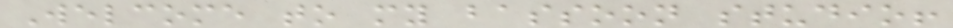Welcome to my bassoon studio!
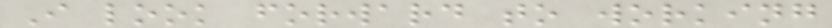I look forward to working
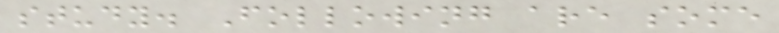study. Following are some
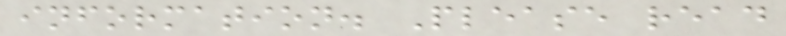information. Please read
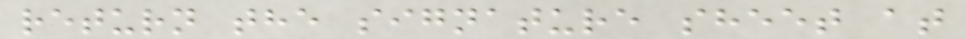return the signature sheet at
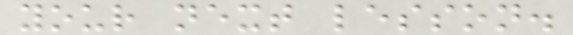your next lesson.
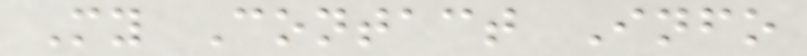My Contact Info
